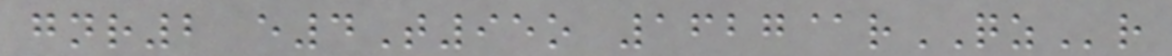gnr2 e4T95o 1627@rQZr
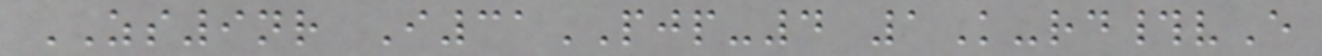ZS9nr I31PJP-4 1K-rd#vE
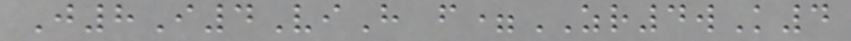J8I4ViH f=ZR4wK4
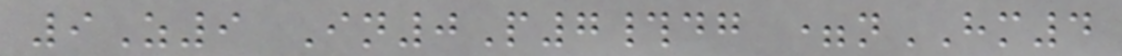9Z9 In0P7#dg =nHM4
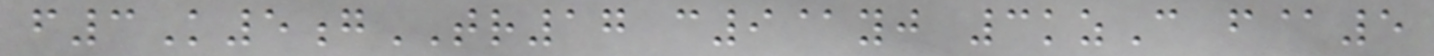f3K5gTR17 c9@yj 3kzC f@5
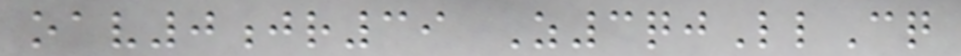oav0jr39 Z3qjLlCq
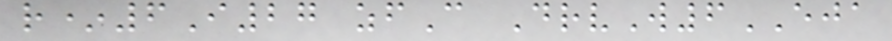r*6I27 zfC DrvW6EJA
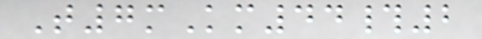T7mKm44#2
